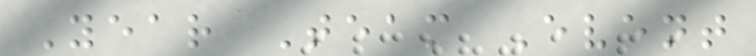Year Team Event
